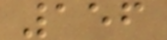156
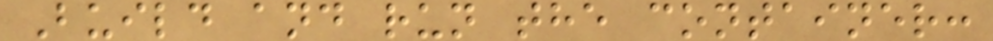Build and run the container:
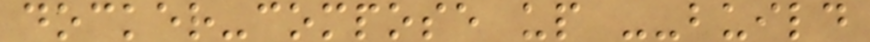docker-compose up --build
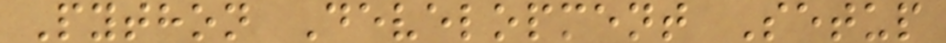Python Development Setup
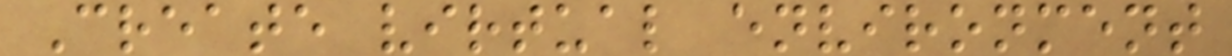Create virtual environment
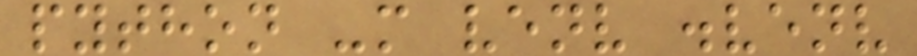python -m venv .venv
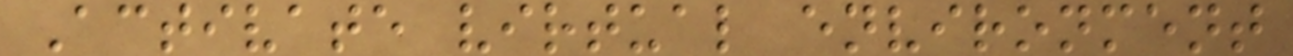Activate virtual environment
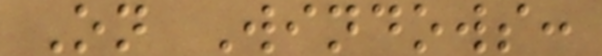On Windows:
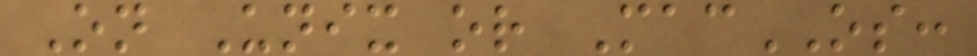On Unix or MacOS:
